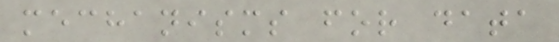mechanisms for data
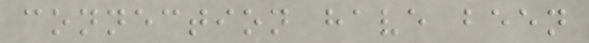connection have been
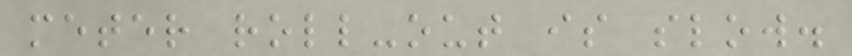meter roll-out is slow.
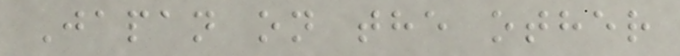Japan on the other
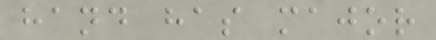hand has major
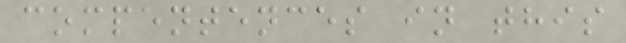compentences in this
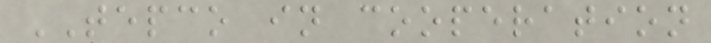TEPCO in cooperation
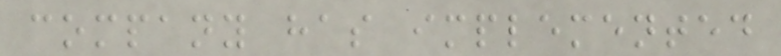company has implemented
